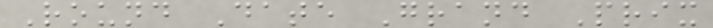Round Date Grand Prix
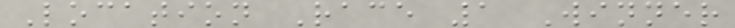Location Race 1 Winner
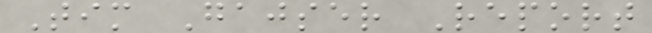Tim Gajser Report
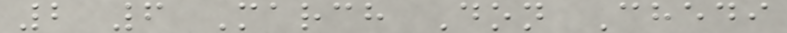2 6 March Don Chedi
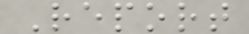Report
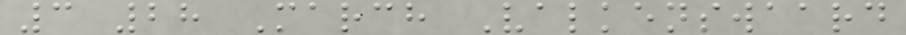3 28 March Valkenswaard
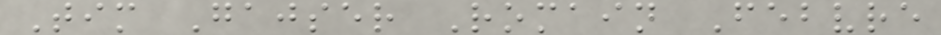Tim Gajser Romain Febvre
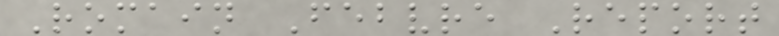Romain Febvre Report
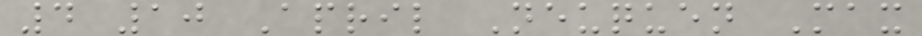4 10 April Neuquen Max
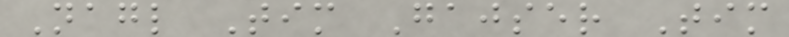Nagl Tim Gajser Tim
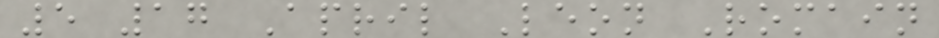5 17 April Leon Romain
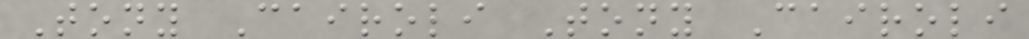Tony Cairoli Tony Cairoli
